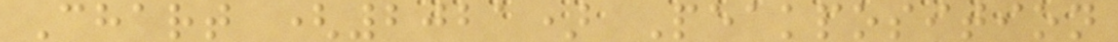Chart (2021) Peakposition
